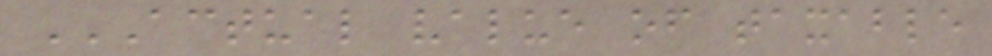ACTUAL VALUE OF TAXABLE
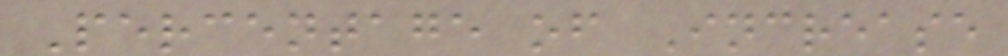Percentage of Increase
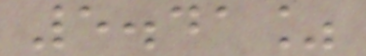5.41%
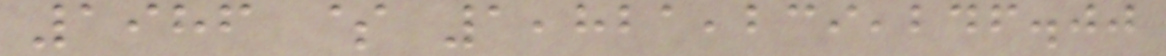1986 $ 1,821,239,246.00
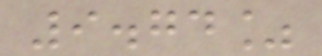9.74%
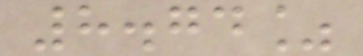8.74%
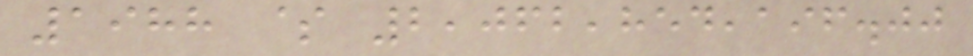1988 $ 2,062,854,196.00
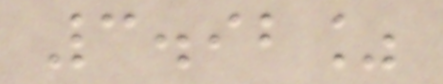3.92%
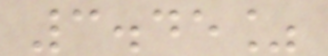3.45%
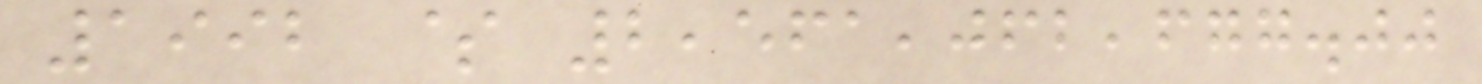1992 $ 2,561,062,677.00
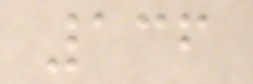136
